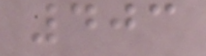403
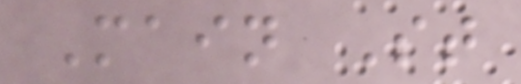Main St
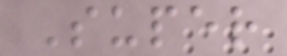Super
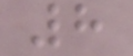8
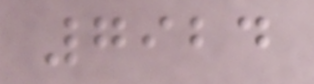7924
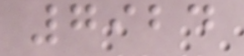7924
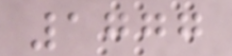1777
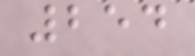254
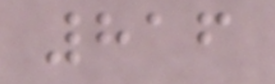816
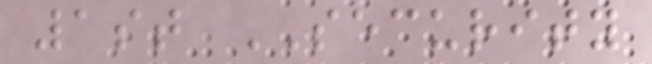1st SECURITY
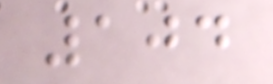104
